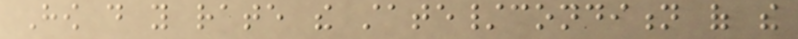How do you rate the state/condition of the
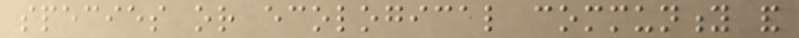species or ecological community and
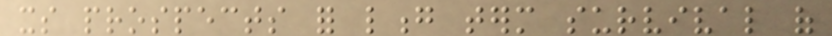its prospects for long term survival of
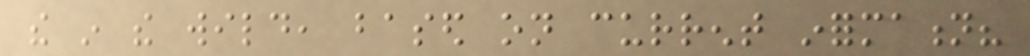the in the wild, based on current information?
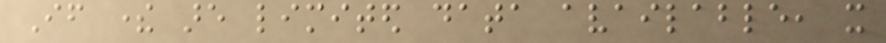If there are limited data available, it
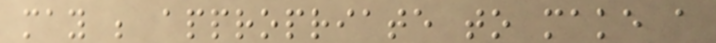may be appropriate to make a
